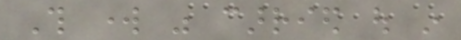This work was carried out in
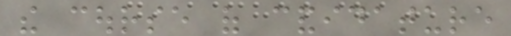the course of candidature
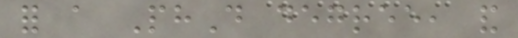for a PhD degree, and
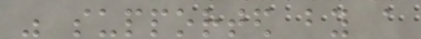was supported by a
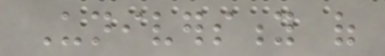University of
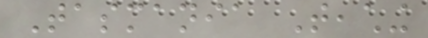Tasmania Teaching
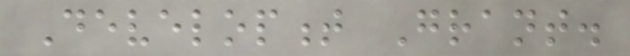Development Grant.
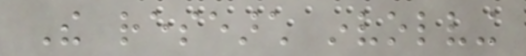The research involving
